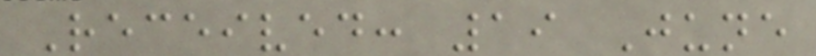Received: 19 June
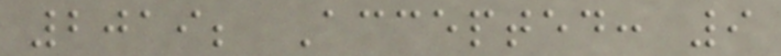2019; Accepted: 9
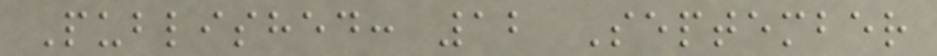Published: 12 September
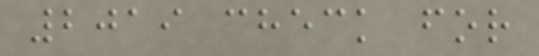2019 check for
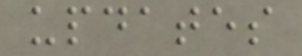updates
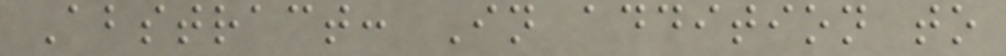Abstract: In addition to
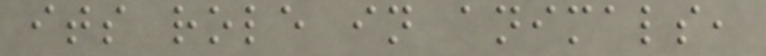its role in animals,
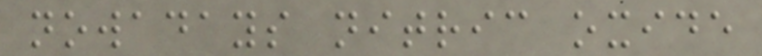nowadays nitric oxide
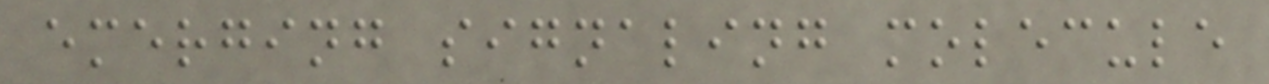emerging signaling molecule
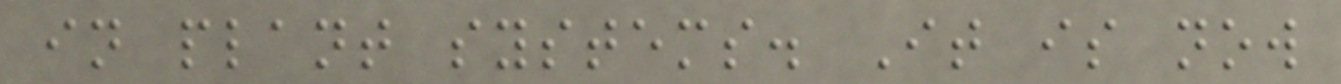in plant systems. It is now
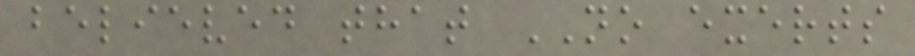believed that NO exerts
